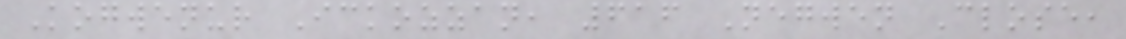Kogwenur Ickozzan, 616 Negwen Close,
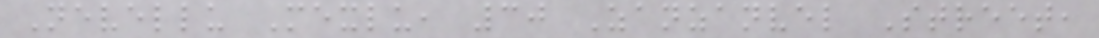Nevellu Mexlu, 30 Zanzanvel Street,
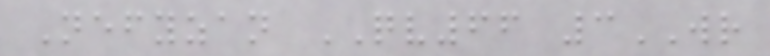Nefyzan QV66 3WR
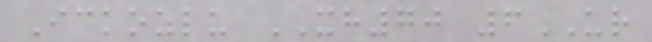Ickozlu XH70 6UR
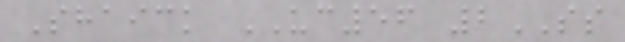Shaick UC56 2SS
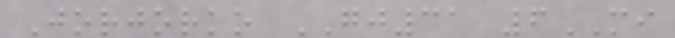Jorjorko GJ31 6MI
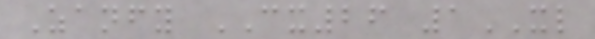Zanfy CX26 1XL
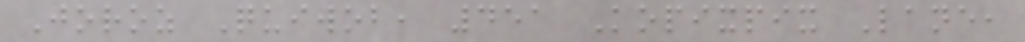Joroz Quiwob, 451 Kopixpix Lane,
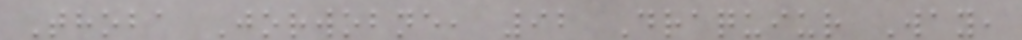Thoba Jorwobne, 92 Draquiur Way,
